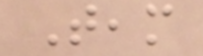Team
